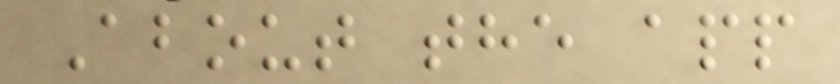About the app
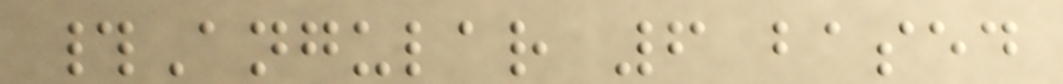#Angular 6 based
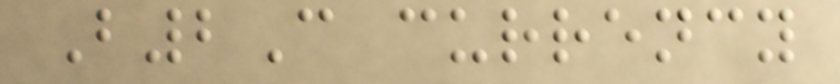B2C currency
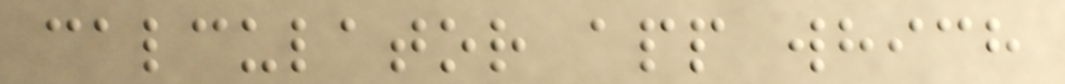calculator app which
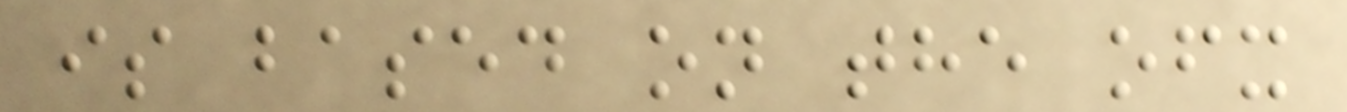is based on the ofx
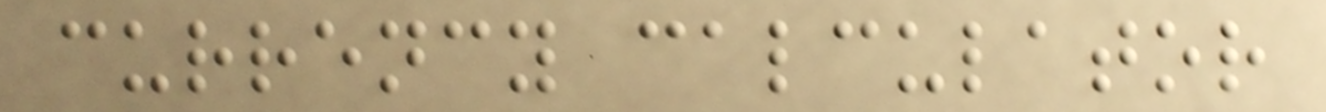currency calculator
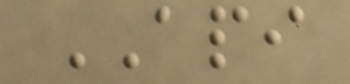API
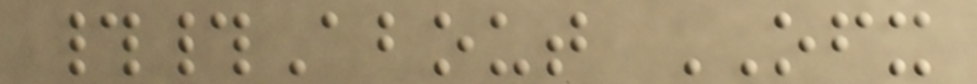##About OFX
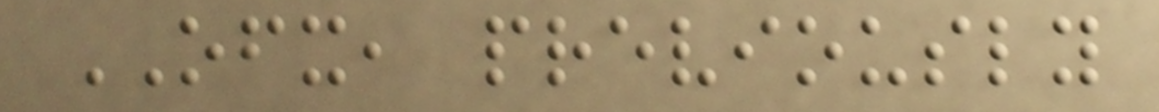OFX, previously
